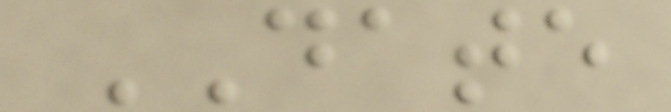DATE
